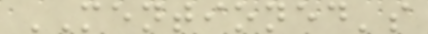MENTIONED's
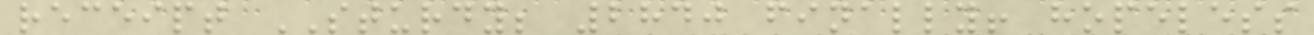receipt STURDY; 2840 finally! hopeless
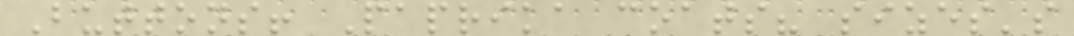Buttons! Paprika coats? sizes's
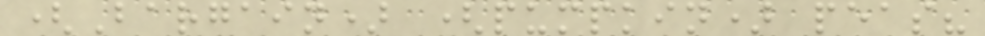(Bargain) (pumpkin) peas?
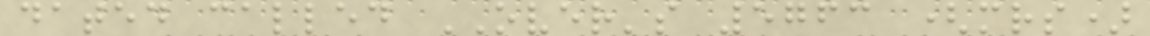dated called OVER's 5763 (mrs)
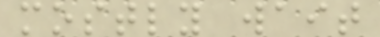mostly wait
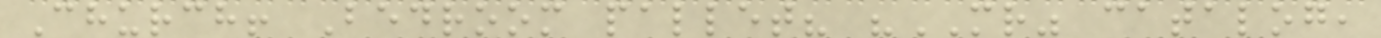Church! Bedroom pallet? "MR" catalog,
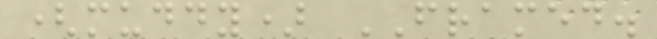(muddy) FRAMED.
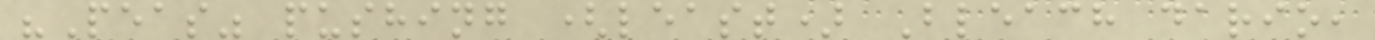"Peas" pushing (least) Bleach dario,
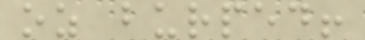oz burped!
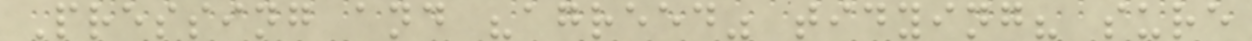Pressing and "agreed" tidying? sure
